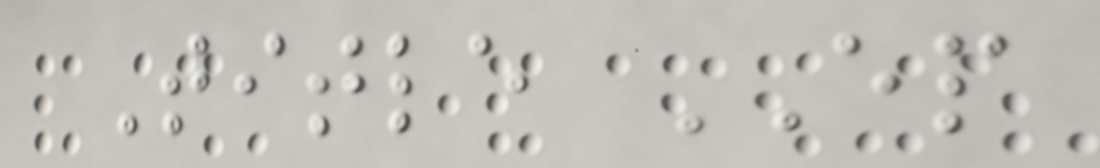Title EP
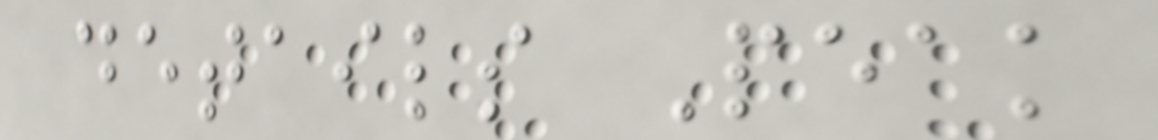details Peak
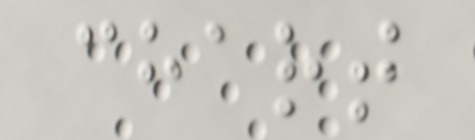chart
